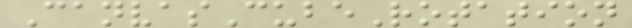CanvasCubeRotation
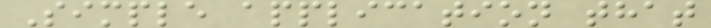Simple application that
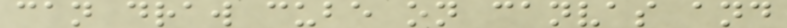can draw cube on canvas and
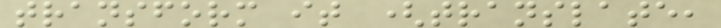transform it (translate,
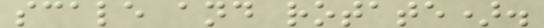scale and rotate).
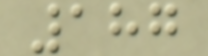187
